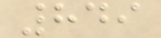849
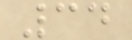34
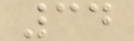34
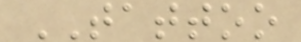TATTOO
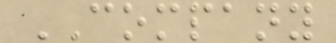COMPANY
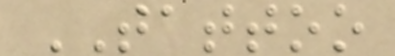TATTOO
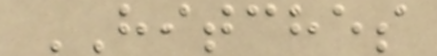HITCHES
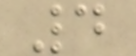4
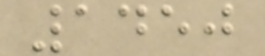1450
